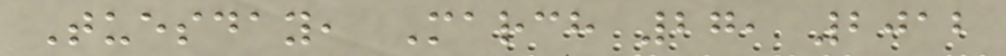Tuesday, March 27, 2012
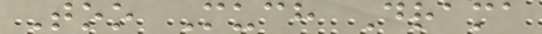Too Much Drama
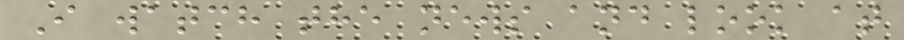I watch the news and look at
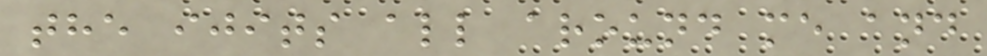the ijits all around me and
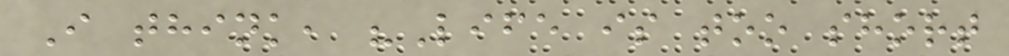I think, "Life is too short
